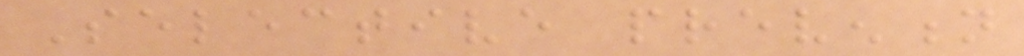Selective prevention
